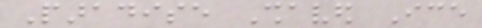Paradise Shaved Ice
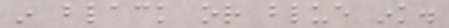in black or blue ink.
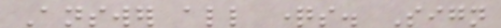Answer all questions. Sign
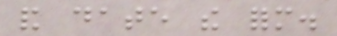and date the form.
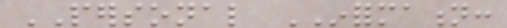PERSONAL INFORMATION:
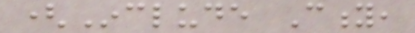(Include City,
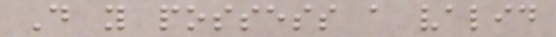Do you possess a valid
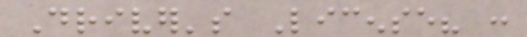Driver's License? :
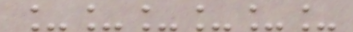______
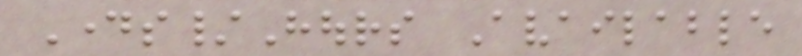Days/Hours Available
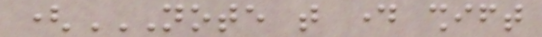(NOTE THAT DAY SHIFT
